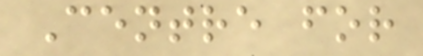Centre for
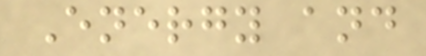Energy and
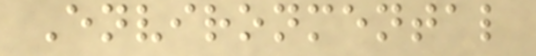Environmental
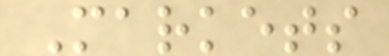Markets
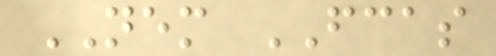NEM FCAS
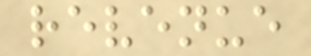revenue
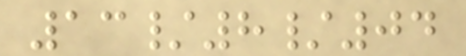13/8/04
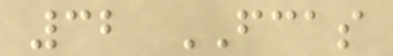32 FCAS
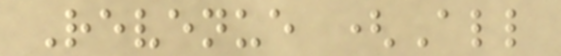Revenue (All
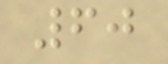60
